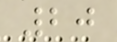20
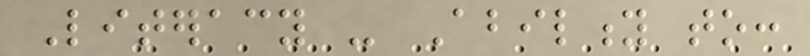Literacy - Ability to:
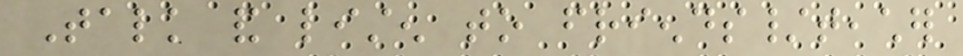Talk and listen to friends/teacher
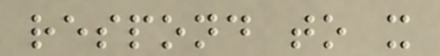respond to it
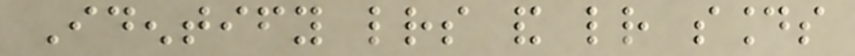Identify letters and letter sounds
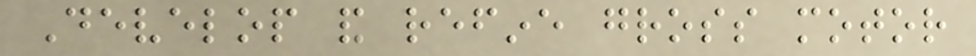Develop and refine gross motor
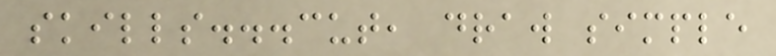skills...cut, draw simple
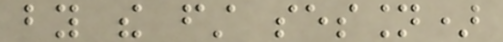by the first session)
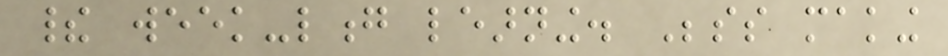their week-long learning. Besides making
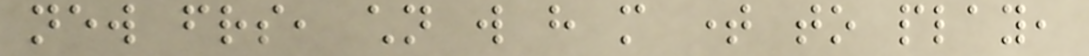new friends, children will have more time to play,
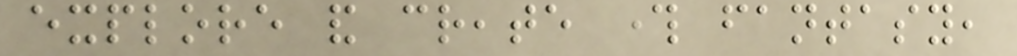explore and create through fantasy,
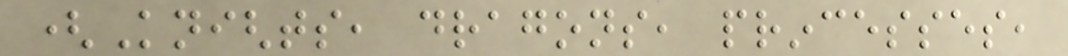(Knights, dragons, princesses,
